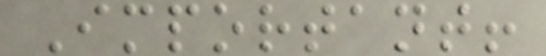Important!
